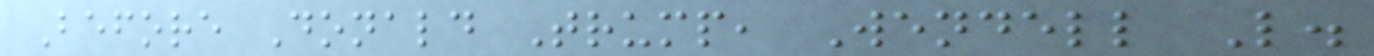Before Donald Trump, Wendell L.
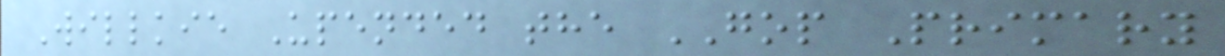Willkie Upended the GOP Primary
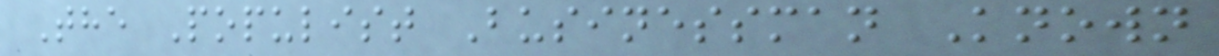The Populist Businessman Known
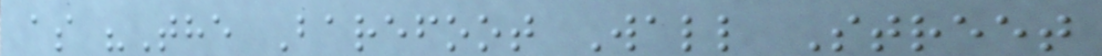as "The Barefoot Wall Street
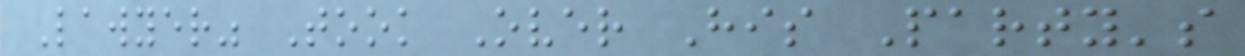Lawyer" Took Over His Party's
